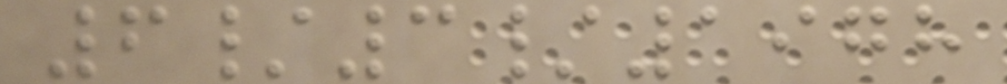6/3/1978
